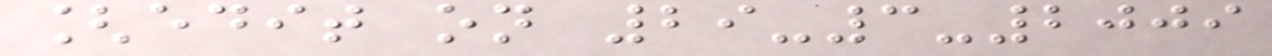[edit on 29-3-2009
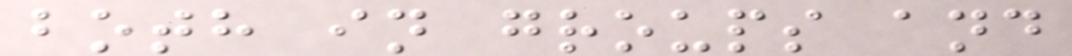both in groups and
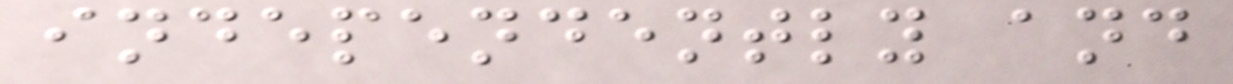independently and
